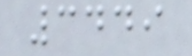3449
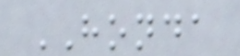HONDA
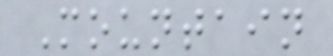Mountain
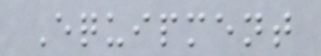Equipment
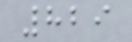829
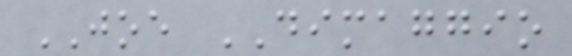JOE DIMAGGIO
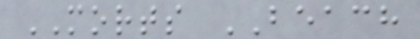MORTS BEACH
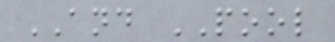AND POOL
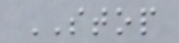STOP
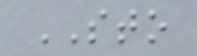STO
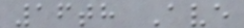16th Ave
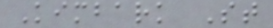Kimbark St
